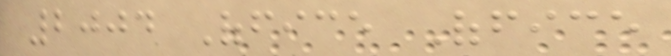2004 Office Office
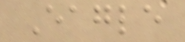Eagle
